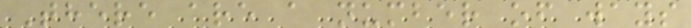There are a number of ways
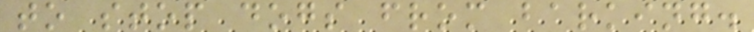to stop dogs from barking.
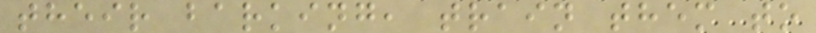their barking, train them to
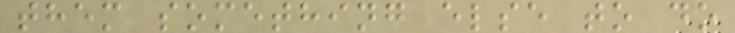them something else to do
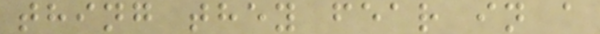thing they fear in a
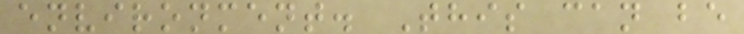environment. This can be
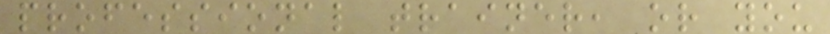professional trainer, or you
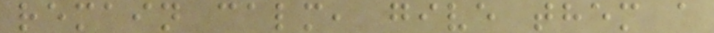remain calm, give them a
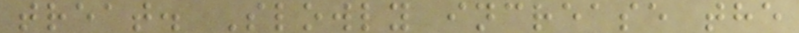treat. Slowly increase the
